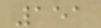151
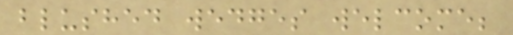blushed wedges welcome;
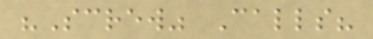"Screw" Calls?
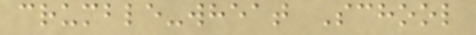crumble-wheat School
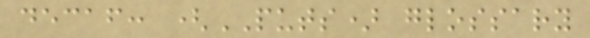decaf: (PUTS) glossary
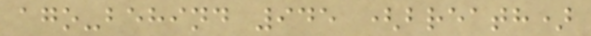ago-behind 945 (breath)
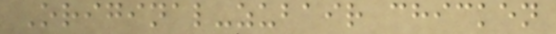Original-zubair chicken
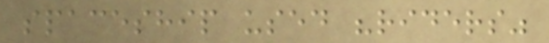spaceship used "riders"
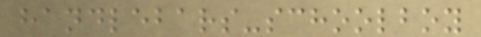handlebars-schoolboy
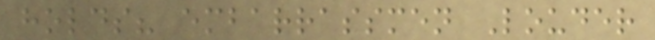holds? embarrassmen Louder
